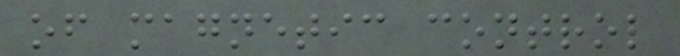of magnetic control
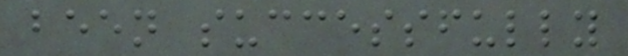been successfully
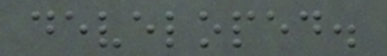developed.
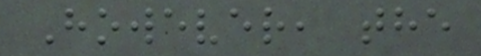However, the
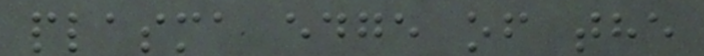plasma edge of the
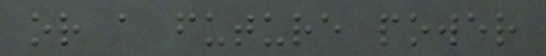or a future power
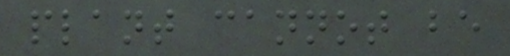plant cannot be
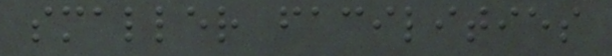smaller facilities
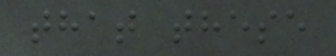that these
